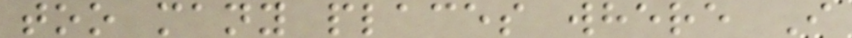too many places where I
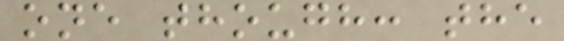one though: the
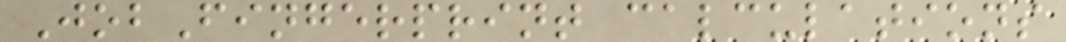JobFingerprint calculations
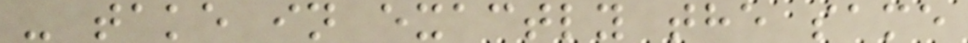- take in exactly the same
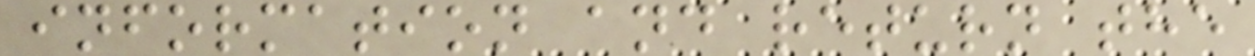information and return the
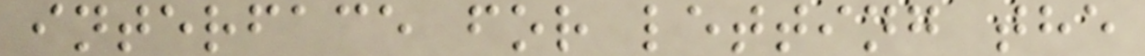interface for letting the
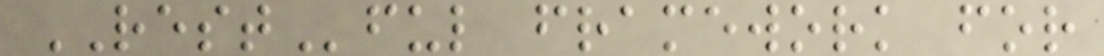RESTful framework for
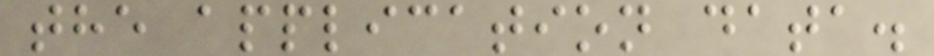the application data.
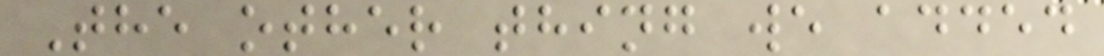The other thing we added
